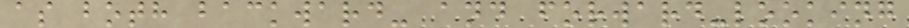as both backward- and forward-looking
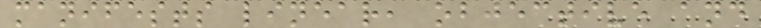manifests linear, objective and
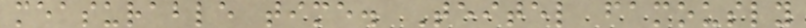measurable time. Teitel famously
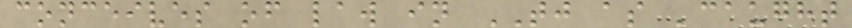conceives of law in TJ as 'caught
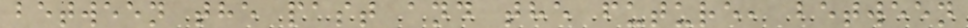between the past and the future, between
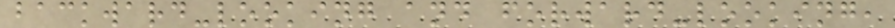backward-looking and forward-looking,
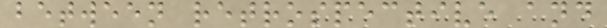between retrospective and
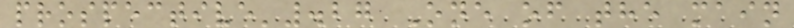prospective'.27 One of the main
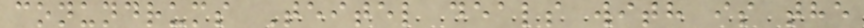conundrums Teitel deals with is the
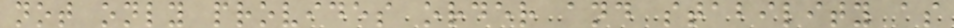not only provides order and stability as
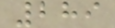289
